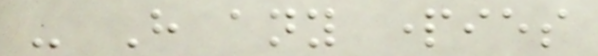- Have any parties
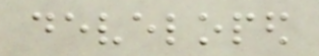developed
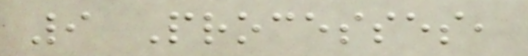9 Processes,
